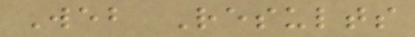Web Results
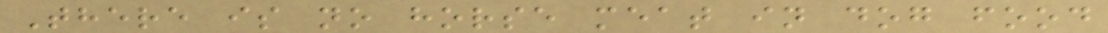There is no horse meat in dog food
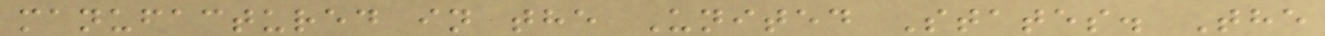manufactured in the United States. The
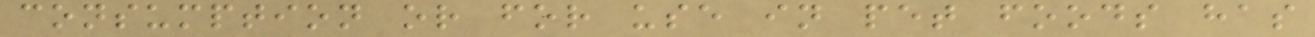consumption or for use in pet foods has
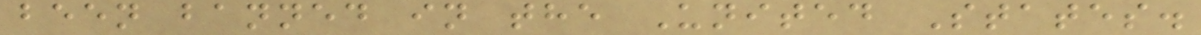been banned in the United States.
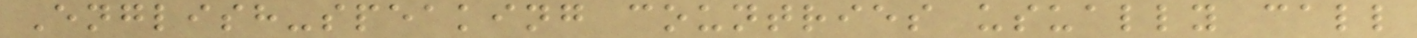English-speaking countries usually call
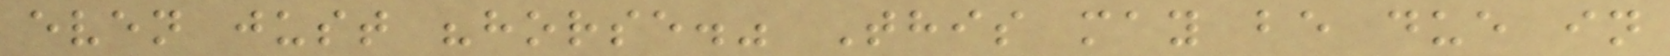even just "horse." This may be due in
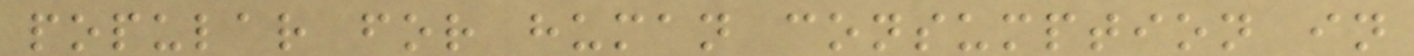popular for human consumption in
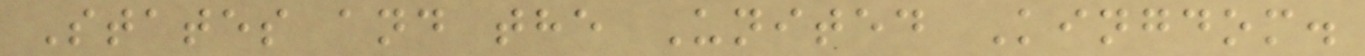States and the United Kingdom.
